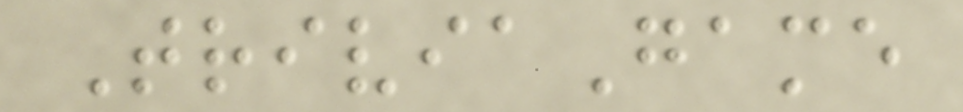TriviaGame
